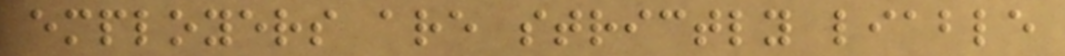employers are strictly liable
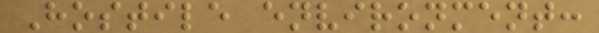Hostile environment:
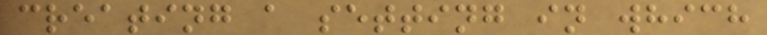creating a setting in which
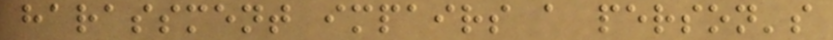harassment impairs a person's
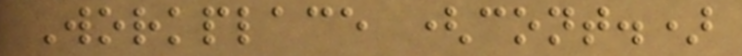Workplace (cont.)
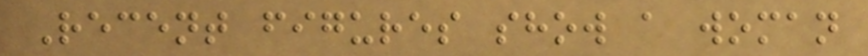Recent figures show a woman
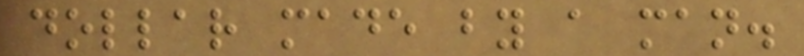dollar made by a man.
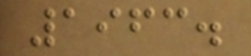1963.
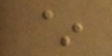~
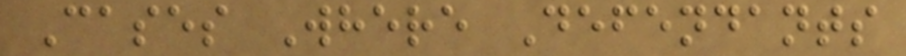Cases Where Defendants
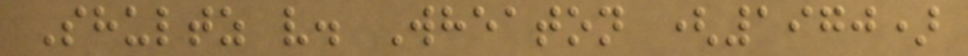Shultz v. Wheaton (1970)
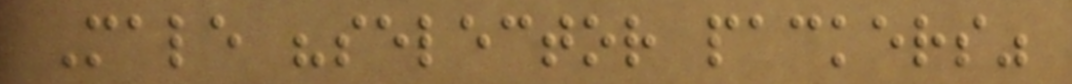Male "selector packers"
